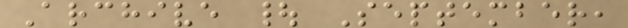Archive | September,
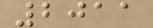2011
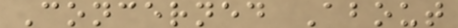Concerned About
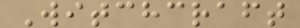Witchcraft
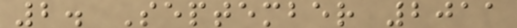2. September 2011
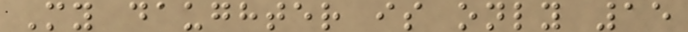My daughter is only 15
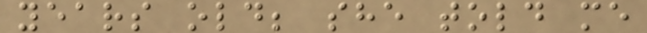years old; she told me
